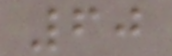60
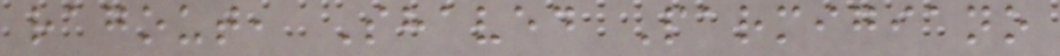ragout, Shaved Parmigiano
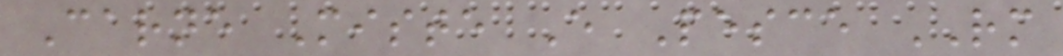Carne Miste E Pesce RM
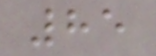85
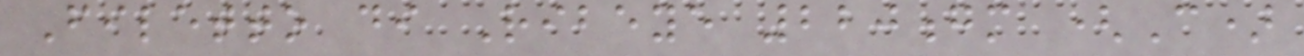Filetto di Ribeye 220gm (C)
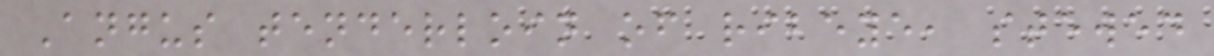Angus tenderloin of ribeye, stewed
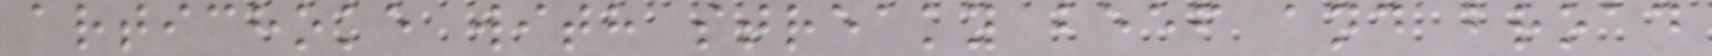artichoke with streaky beef and broad
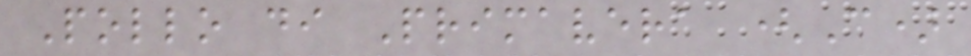Pollo di Primavera (C)
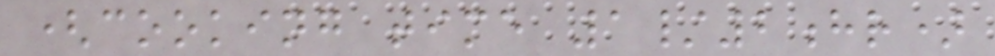(cooking time 1/2hr)
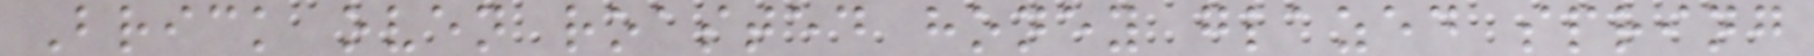Brick oven roasted honey glazed spring
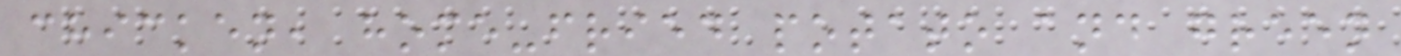chicken, home-fried potato and green
